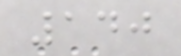140
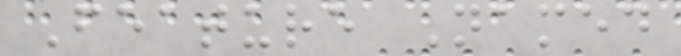Feature Named
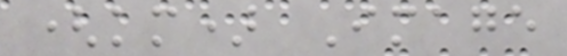(km) Image
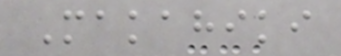Makahiki
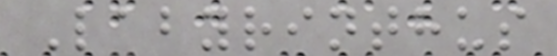Labyrinthus
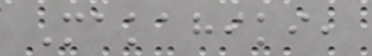Makahiki,
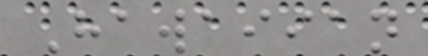Hawaiian
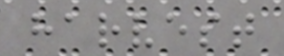harvest
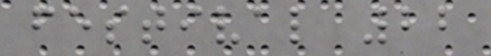festival 22
